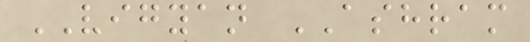VIGYAN ASHRAM
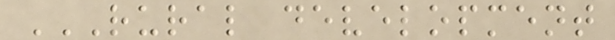RURAL DEVELOPMENT
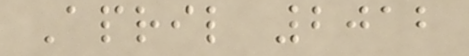April 2012
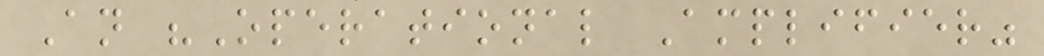An "Operational Amplifier"
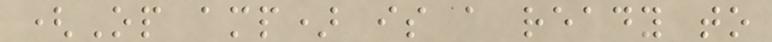(Op amp) is a ready to
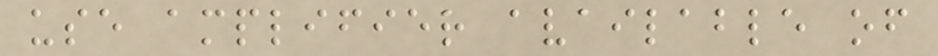use amplifier available of
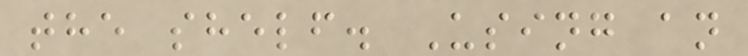the shelf. Using an
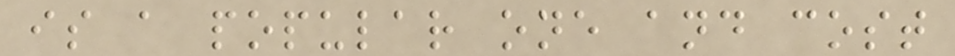is a popular one and cost
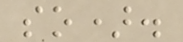so).
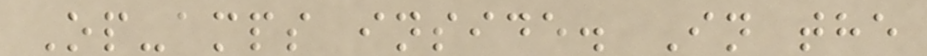Op-amps inside. In the
